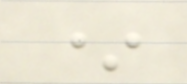*
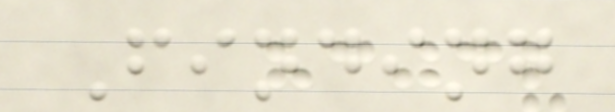Finding
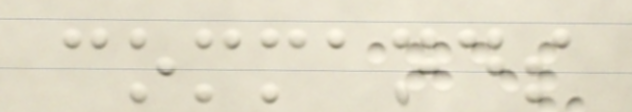commands
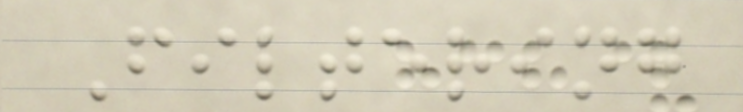Filtering
